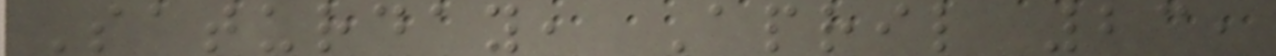Saturday, April 23,
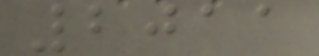2011
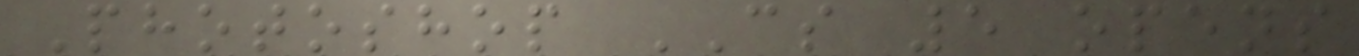Photoshop CS 5 opens
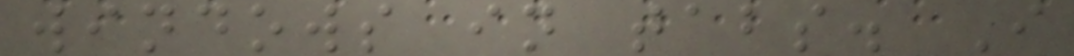windows in tabs. I
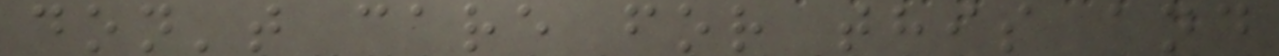don't care for this and
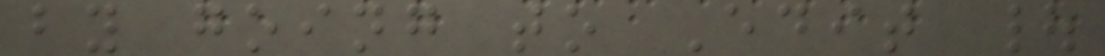by going to Edit |
